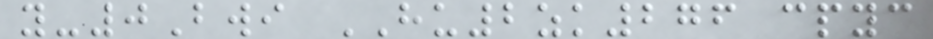y-0Bwi HU2zk276 cpyc
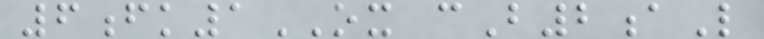6fk1OX cB2aL
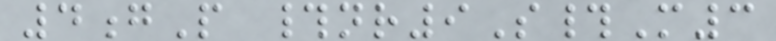4gP #nr9S#M3
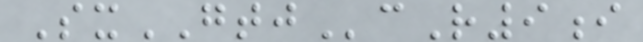SxGTJcR9i
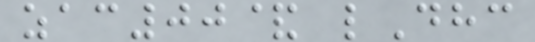zac00& lDhc
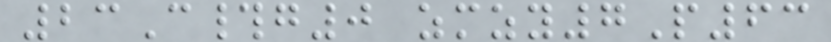23C#g0 zmzy7P63
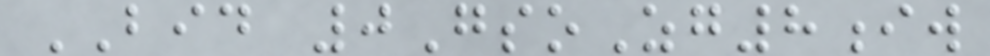BID 0GsoZg8iw
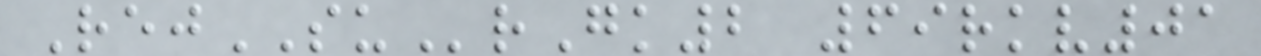RejSUrGk2 69rkv01
